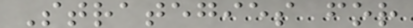Strategies for
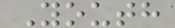Youth
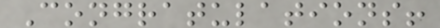Congratulations!
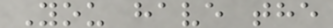You have the
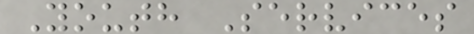Youth Services
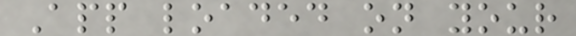App loaded on your
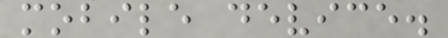mobile device.
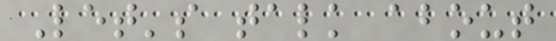Let's talk about
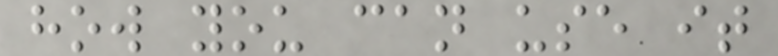how you can use it
